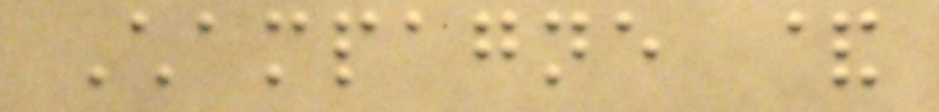Champagne &
